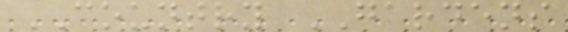COUNTRY GARDENS
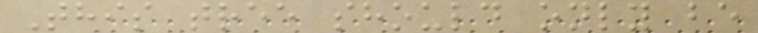This tree should only be
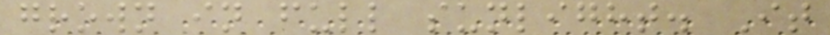grown in full sunlight. It
